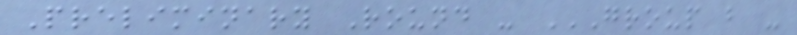Preliminary Round - GROUP B -
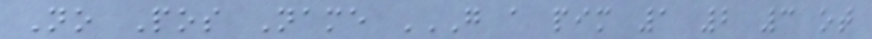No Pos Name G A PIM 1 2 3 OT
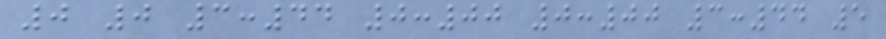0 0 3:44 0:00 0:00 3:44 5
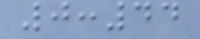0:44
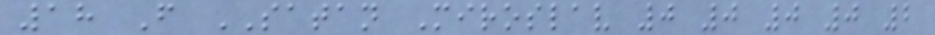18 F SATAN Miroslav 0 0 0 0 2
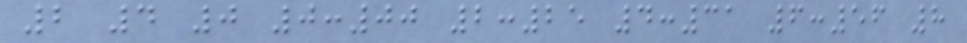2 4 0 0:00 2:25 4:31 6:56 8
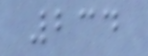234
